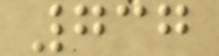737
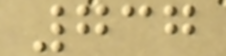737
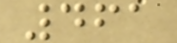461
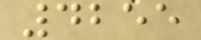4255
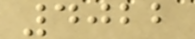4022
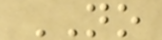NO
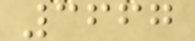3667
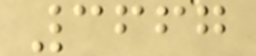3667
